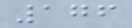176
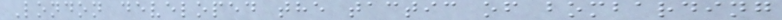London developed the tactic of bombarding
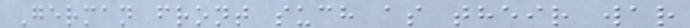German front such as their war
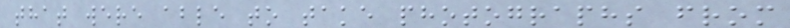that were able to take photographs from
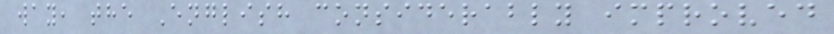way, the English considerably improved
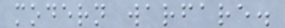modern warfare.
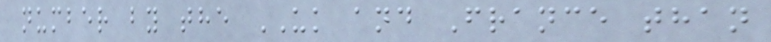number by the UK and France than
